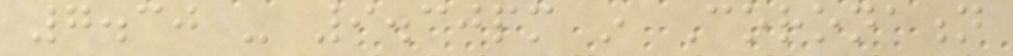7.30 - 9.30pm in Coronation
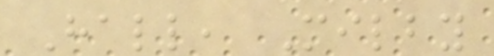Hall, Milby
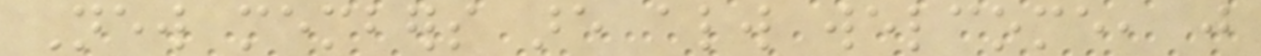New members are always welcome, just
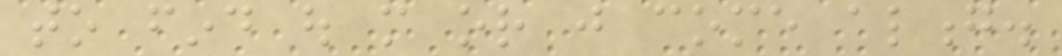to find out more or just come along.
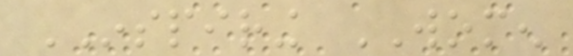INSPIRING WOMEN
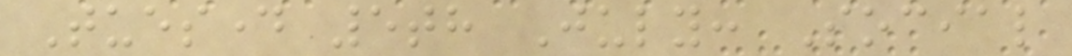Tuesday 5th July: Social
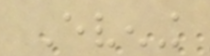Evening
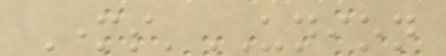Mothers'UNION
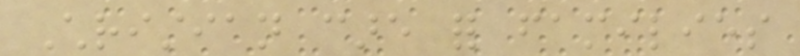Christian care for families
